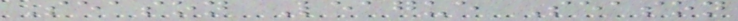Season League Season
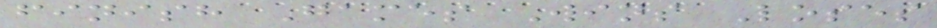finish Games Wins Loses
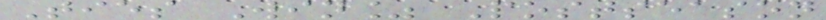Ties Win% Postseason
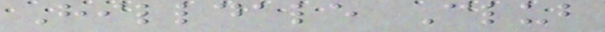Hilldale Club
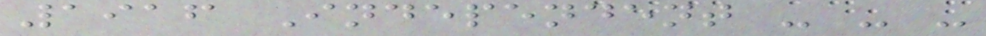1916 Independent - - -
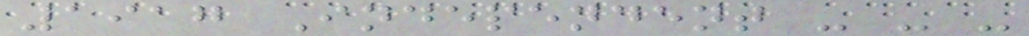1917 Independent - - -
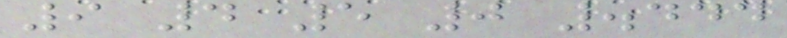9 4 5 0 .444
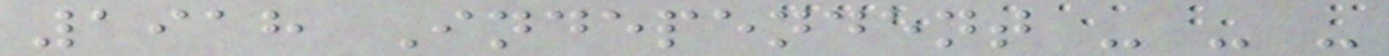1918 Independent - - -
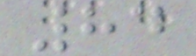84
